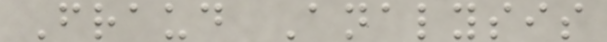Fraud Analysis
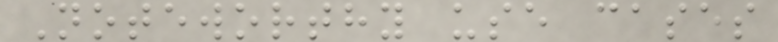Noteworthy use cases
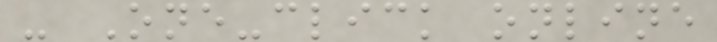- One-click online
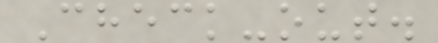Check-out.
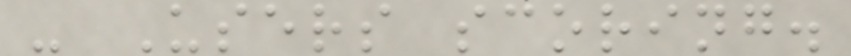- Users scoring.
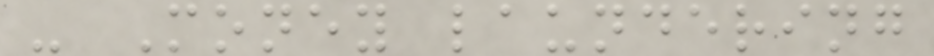- Money laundering
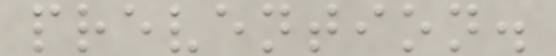prevention.
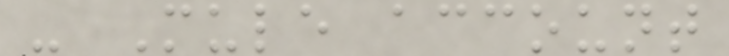- Mule account
